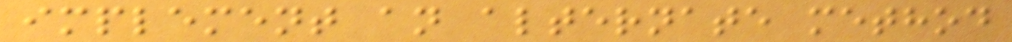implement an alternate method
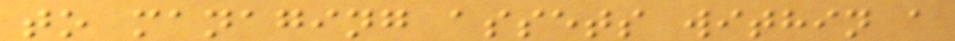to managing assets within a
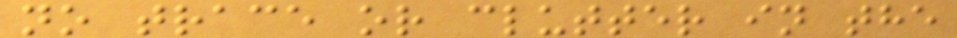no trace or clutter in the
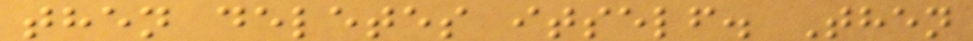then deletes itself. Then
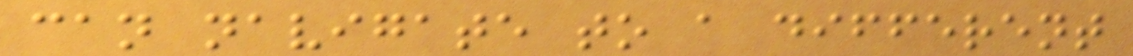can navigate to a different
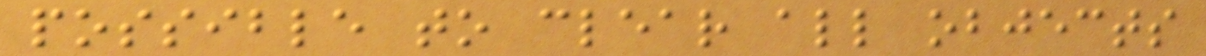possible to clear all objects
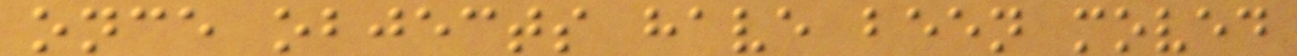once objects have been moved
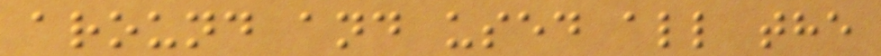around and used all the
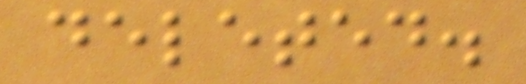deleted.
